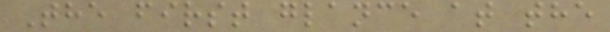The first glance at the
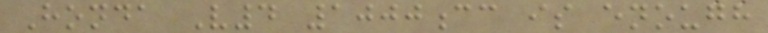Honda V4 1000cc is enough
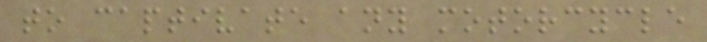to captivate any motorcycle
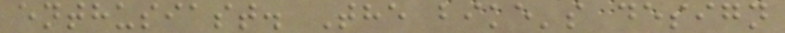enthusiast. The bike's design
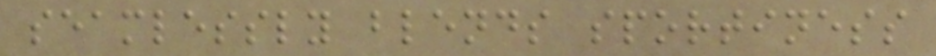seamlessly blends sportiness
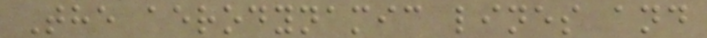The aerodynamic lines and
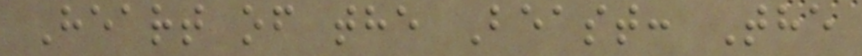Heart of the Beast: The
